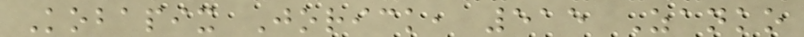Kobapix Jorick, 515 Zanko
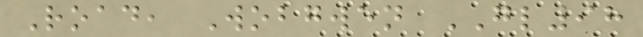Road, Wobgwen GL98
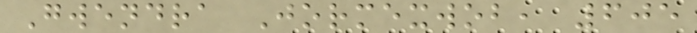Gwendra Jormexwob, 605
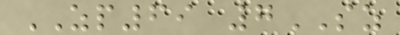ZP69 7SZ
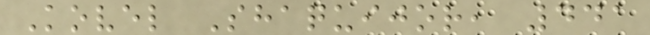Kovel Shaquijor, 441
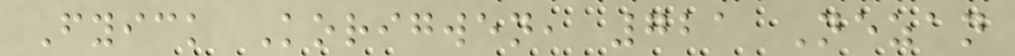Fyick Korigwen, 721 Nezan
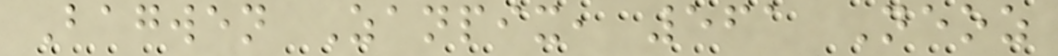Bagwen Zanpix, 561 Neoz
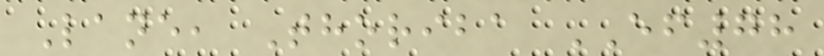Lane, Thoriba EF78
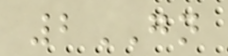2GN
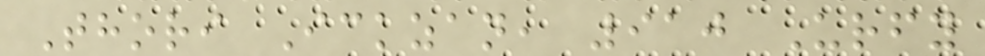Thori Ickzan, 910 Urfy
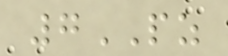7PZ
